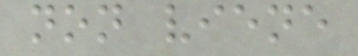non viene
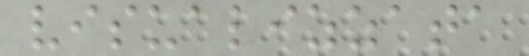visualizzata
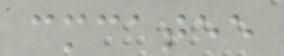cmcatee
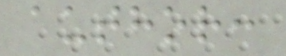author:
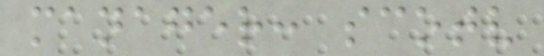manager: scotv
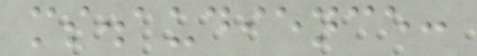ms.audience:
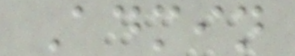Admin
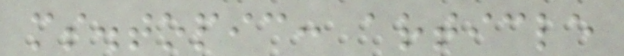ms.topic: article
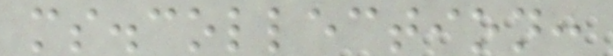ms.collection:
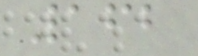162
